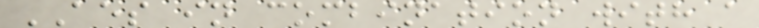AES in combination with a
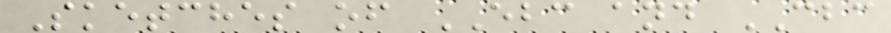Sketches of EBC and CBC
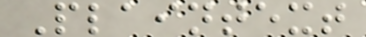Plaintext
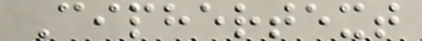Ciphertext
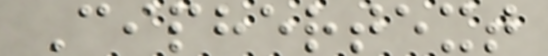Ciphertext
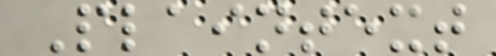Plaintext
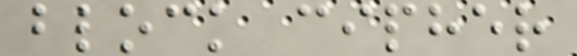block cipher
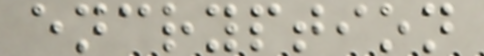encryption
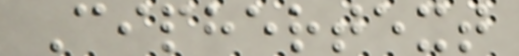Ciphertext
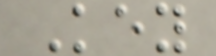Key
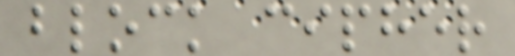block cipher
